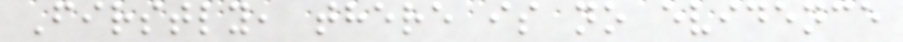Firstly, there is no evidence
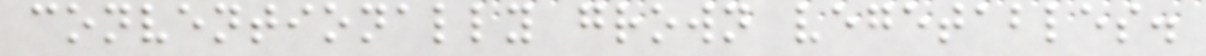conventionally grown vegetables.
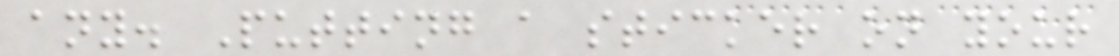any. Putting a sticker on your
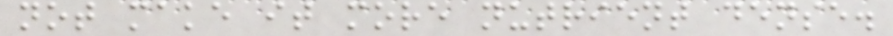not make it more nutrient dense.
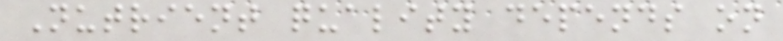Nutrient quality depends on
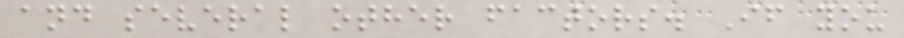and several other factors. If you
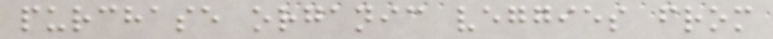purchase organic veggies from
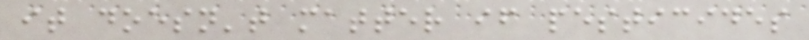it doesn't matter if pesticides
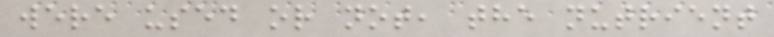were used or not, the nutrient
